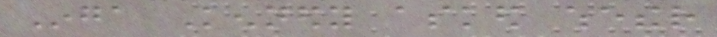Inga Kennedy asked whether
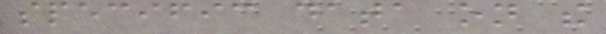specific data on the
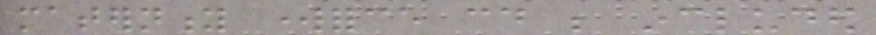maternity workforce could be included
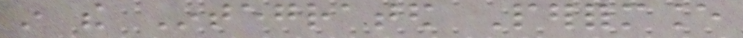in the Integrated Performance
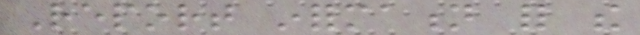Report information for the
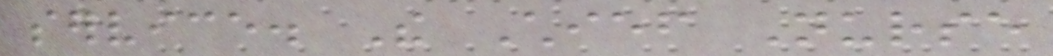service. The Chief Nurse
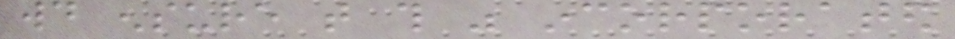would ensure that this was incorporated
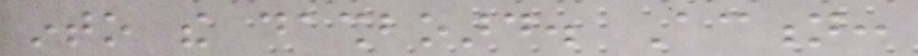into the dashboard. Action:
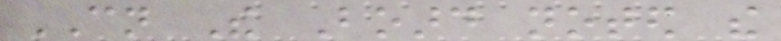CN The Board noted the
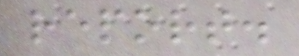report.
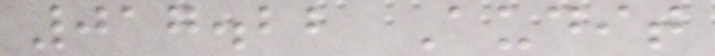017.22 Audit
